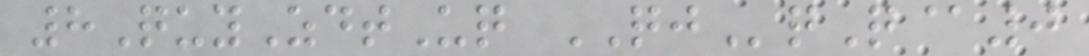8QuyZdtUq QJqQ@0
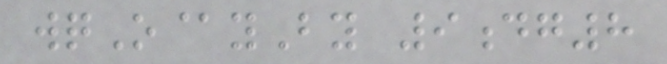wqO@yBy 9dg8
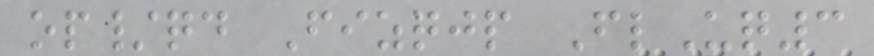op/qd Fizqjp FlUq3
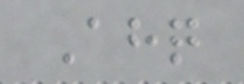Ahq
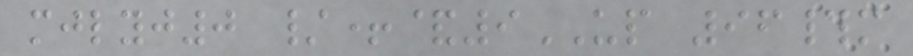mjlyj0 /+&9UP 96#m
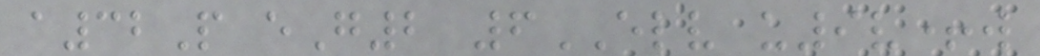a32P eG2 6ELV u9v+w
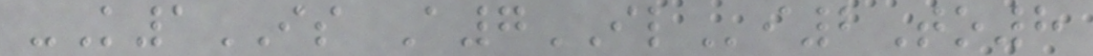-K1IS A7ILi2To8
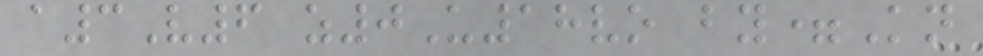a3V6 z0U18vo by=Kn
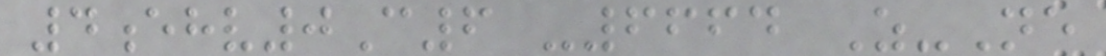4ehv0C6 -6664 Z-Ne
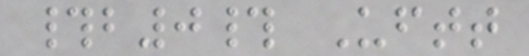#b0# Uftt
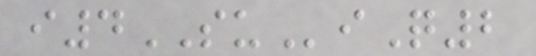i4SUiQ2
